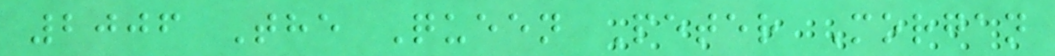2006 The Queen Peter Morgan
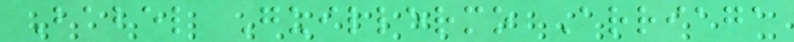Babel Guillermo Arriaga
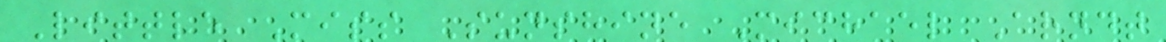Little Miss Sunshine Michael Arndt
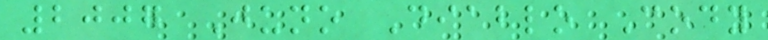2007 Juno Diablo Cody
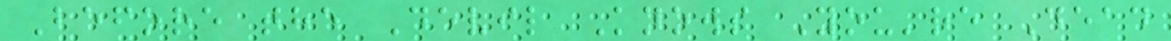Before the Devil Knows You're Dead
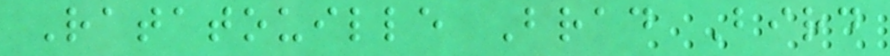Ratatouille Brad Bird
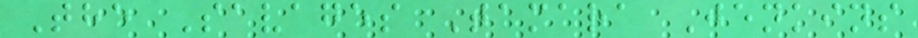The Savages Tamara Jenkins
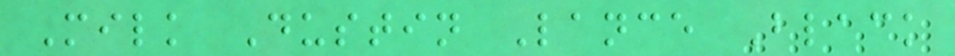Milk Dustin Lance Black
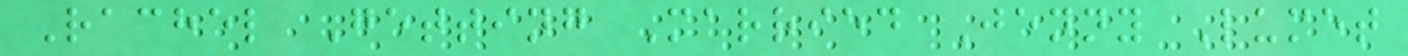Rachel Getting Married Jenny Lumet
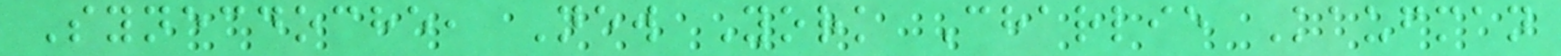Synecdoche, New York Charlie Kaufman
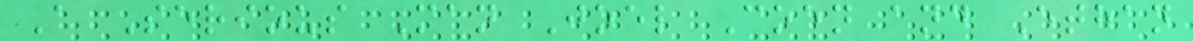A Serious Man Joel Coen and Ethan
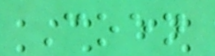Coen
